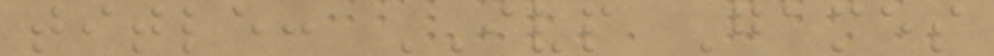title: IVP Games
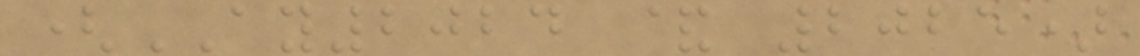(AY2024 & 2025)
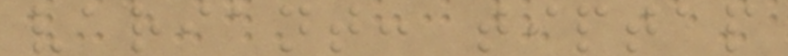variant: tiptap
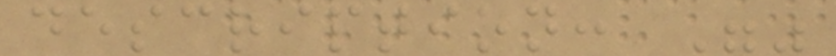description: ""
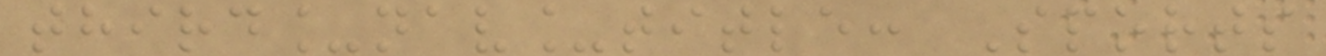third_nav_title: Sports
